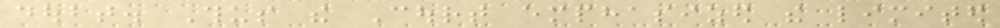doubt. Thus the Court emphasized the limited
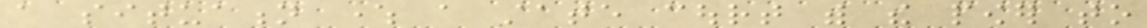a situation where a state court with the power to
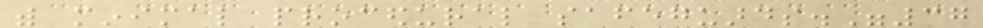with minimal procedural safeguards."37
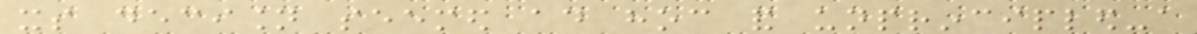its decision seemed ad hoc and unprincipled-a
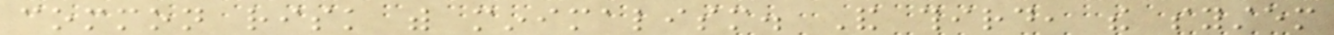common risk with minimalism. And third, the system
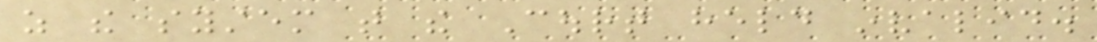as the system that the Court held invalid.
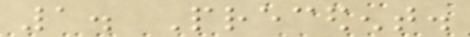1. Precedent.
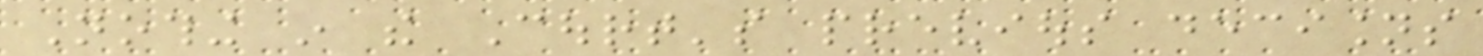Nothing in the Court's previous decisions
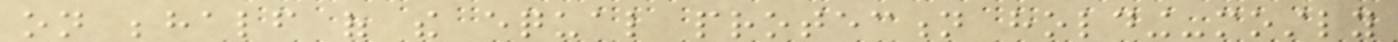on behalf of the equal protection holding-mostly
